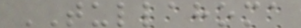TULLAHOMA
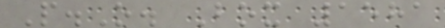P.O. Box 1581
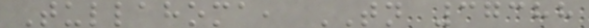Tullahoma, TN 37388
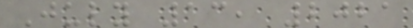July 13, 2021
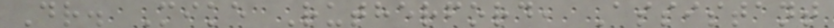Dr. Mike Rutherford, Assistant
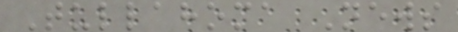Tullahoma News
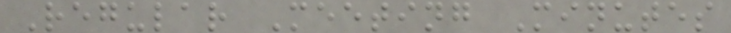Regular Meeting Minutes
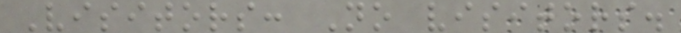Visitors: No visitors.
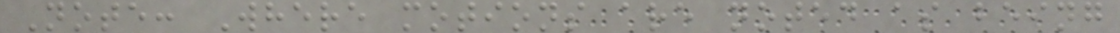Note: Where motions are noted as being
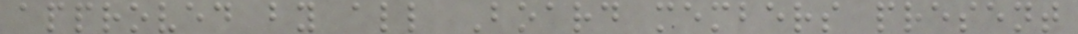approved by all Board members present
